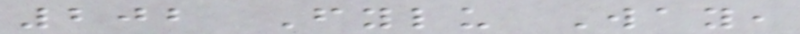202 Fylu Way,
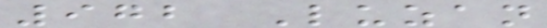972 Luzan
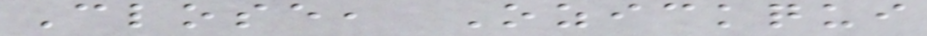Close, Ozickqui
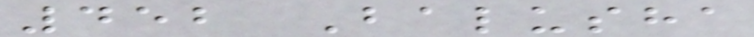452 Balusha
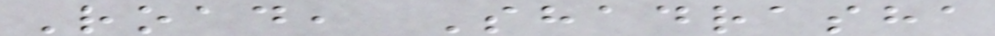Road, Shadrasha
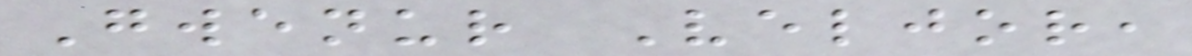Gwenur Veljor,
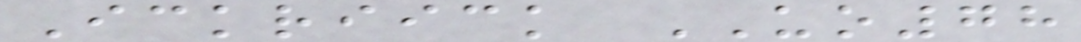Ickriick UO78
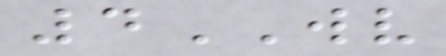4WV
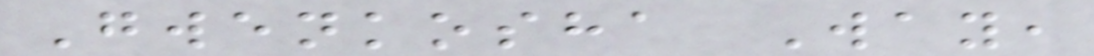Gwenkosha Way,
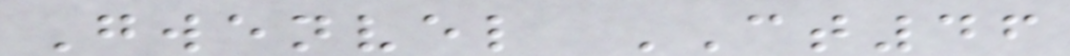Gwenvel CT46
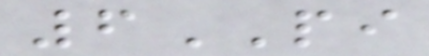6PI
